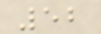52
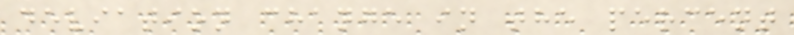deviation change in the percent
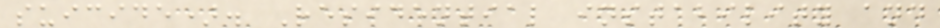suicide). Residential instability and
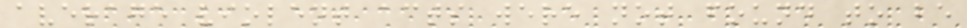average violent acts were not found to be
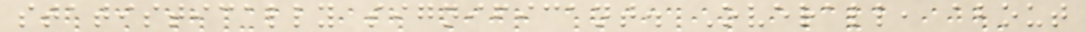statistically significant. Overall, about
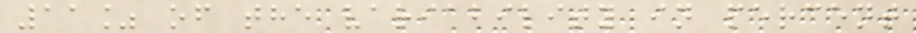11% of the variability in percent
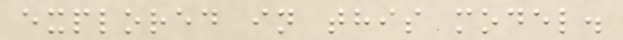explored in this model.
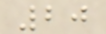20
